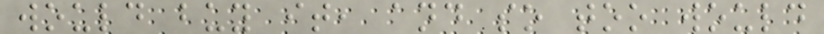would buy it, and so too would
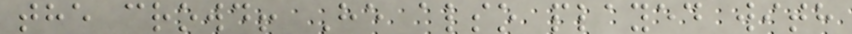the crowd! He also played with
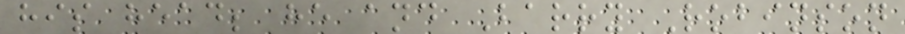his head; he and Barry Robinson
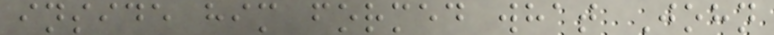inside him formed what John
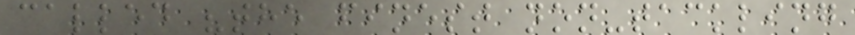called "the finest non-tackling
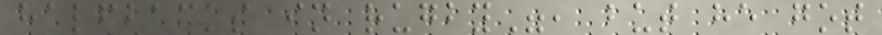halfbacks in rugby", but he got
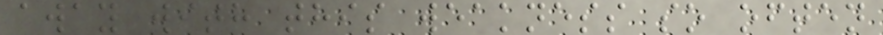away with this weakness so often
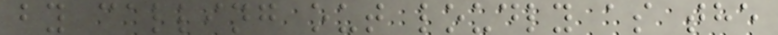by calling out loudly as the
